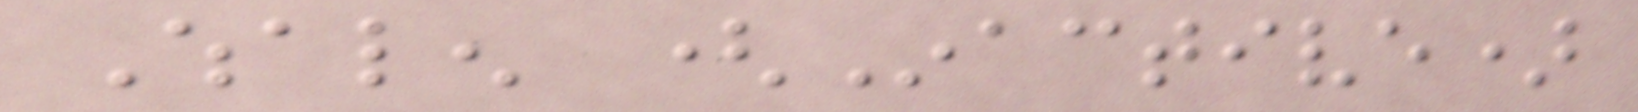Whalen (Inactive)
